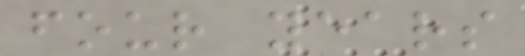four years
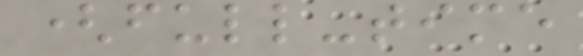(full-time
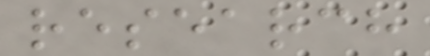research
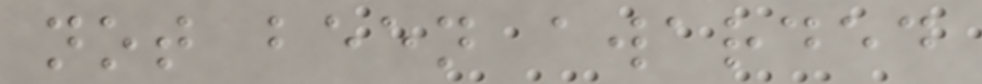not been awarded
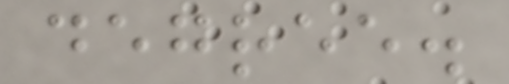degree.
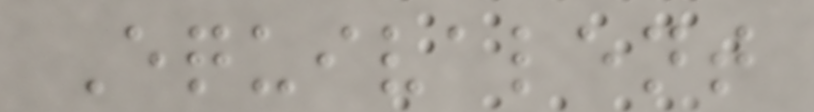Equivalent
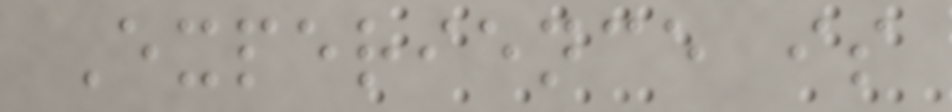Experience is
